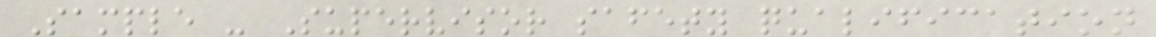Sample - Supervisor safety qualification
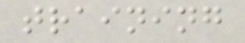training
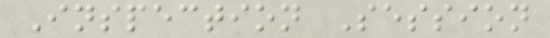Inspection Session
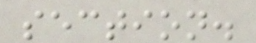section.
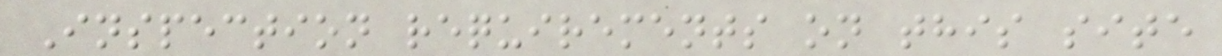Inspection requirements on this site
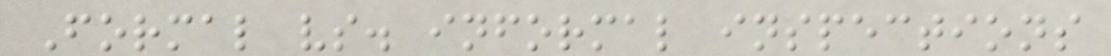Formal vs. informal inspections
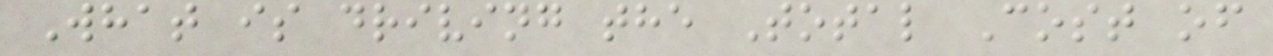What is driving the Total Cost of
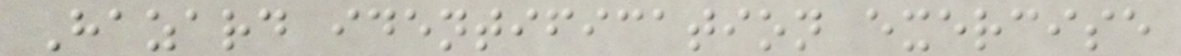Hazard identification exercise
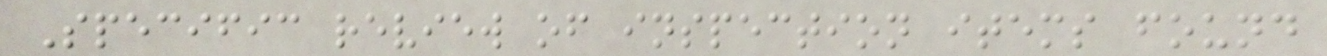Specific review of inspection items found
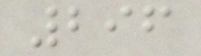296
